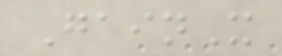GainX
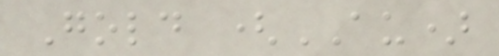Gold (AU)
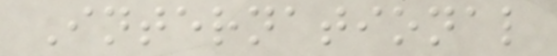International
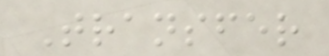Transfer
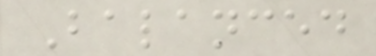Balanced
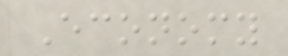Economy
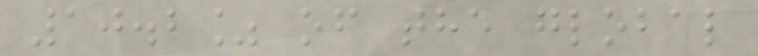10.2% of the global
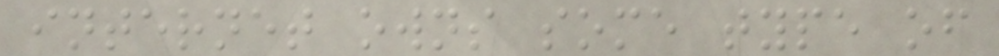internet owns some type of
